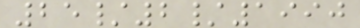25/2/1990
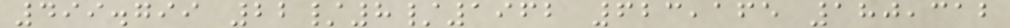499.799 22/8/1962 623,165 180,312
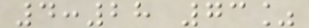4:28 73%
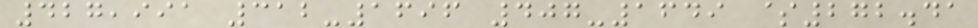427,991 312-1696 407-1649 $272.41
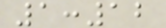1:12
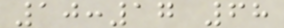10:17 68
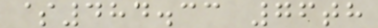$484.33 76th
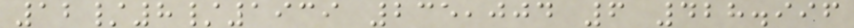12/8/1939 235,004 6 428.996
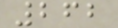262
